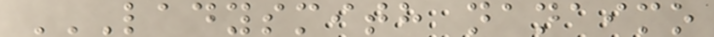LADYSMITH NANAIMO
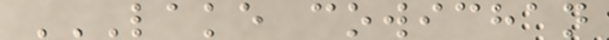LAKE COWICHAN
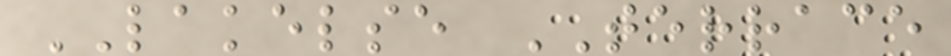LAKELSE TERRACE
